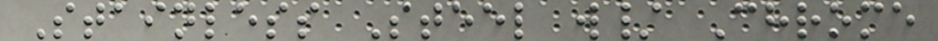Stainless Steel w/ Chrome
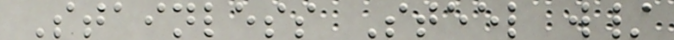Stainless Steel w/
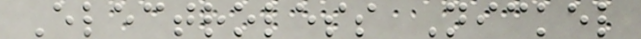Electroless Nickel
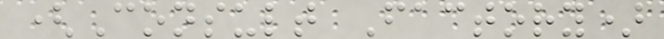(Consult Factory)
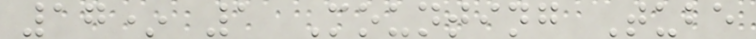17* 1 Mounting Tube
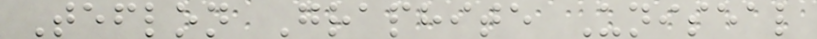Teflon Graphite Uniseal
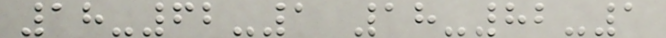18-62-1 18-82-1
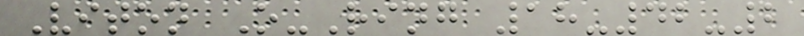Viton O-Ring 18-42-2
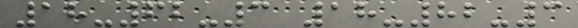18-62-3 18-82-3
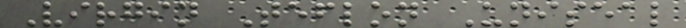Virgin Teflon Uniseal
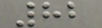82
